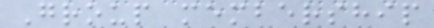Group membership
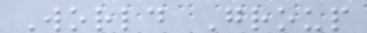World Group
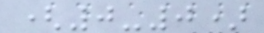(0-0)
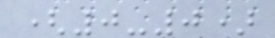(0-0)
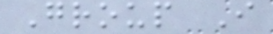Group I
